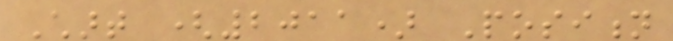Chart (2011) Position
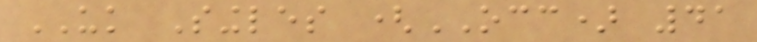UK Singles (OCC) 41
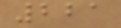221
